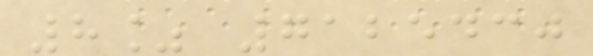8% 7125430
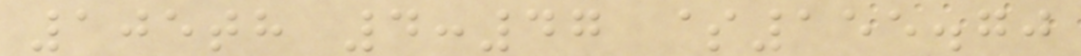105th 4:47 $155.70
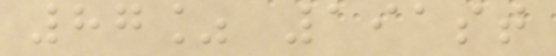87% 191st
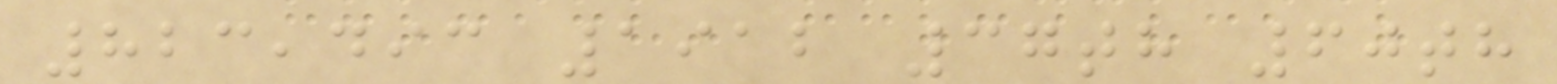823,493 1912 37th 60th
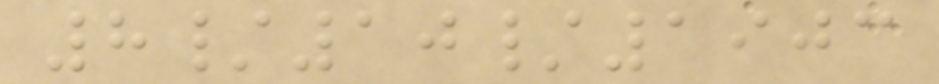8/10/1903
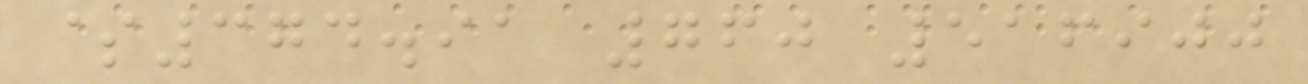$374.91 760 516900
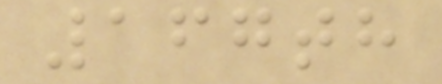167th
